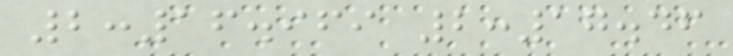2:16.969 2:17.46
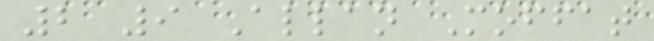2 9 Allan Moffat
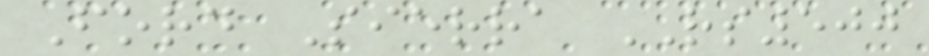Ford Sierra RS500
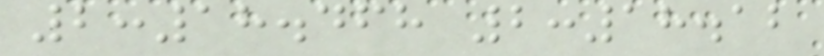2:18.468 2:18.12
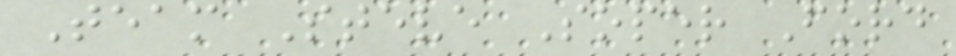Team Steve Soper Ford
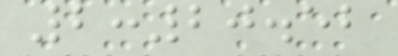2:20.52
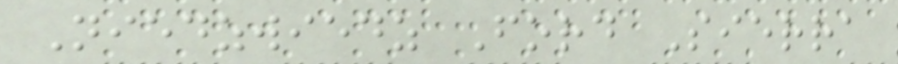Niedzwiedz Ford Sierra
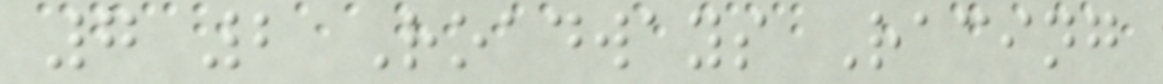7 2 Roadways Racing
